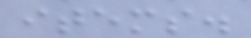items.
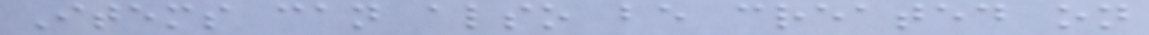Items can also be created on
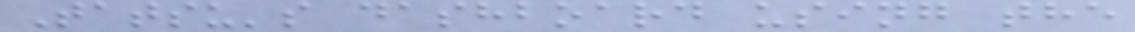Tatsu's dashboard using the
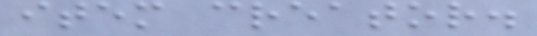item creator.
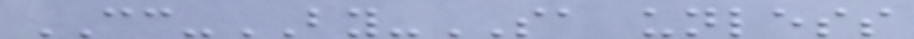CC-BY-SA unless
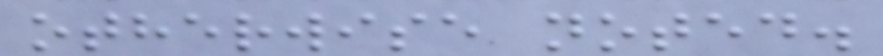otherwise noted.
